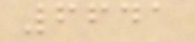6641
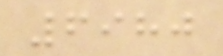6980
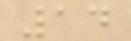14
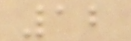12
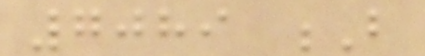7089 B
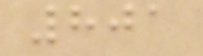801
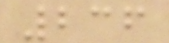236
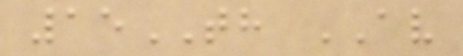15TH AV
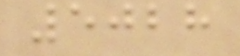5028
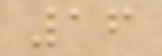16
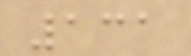131
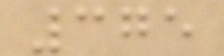375
